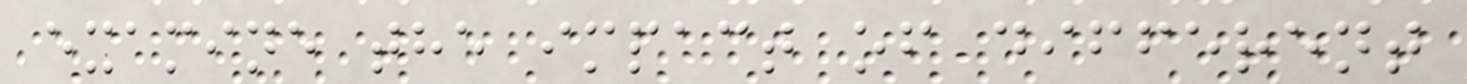examine the impact of different
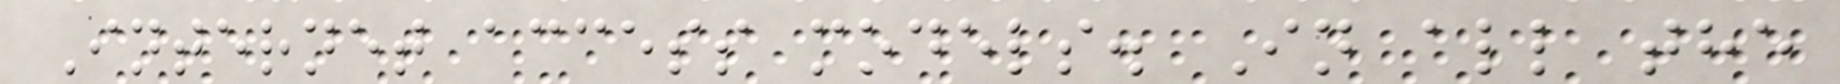Internet access models. In all the
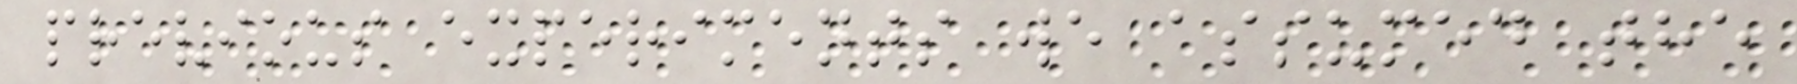previous experiments we assumed the
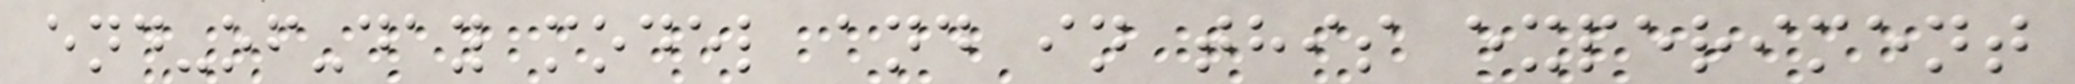end-of-day model and in this experiment
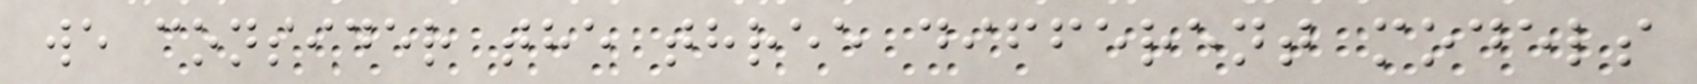we consider the three different models
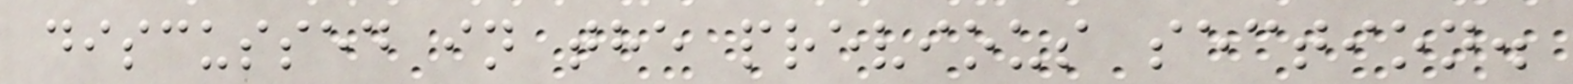discussed in the previous section.
